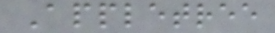Appletree
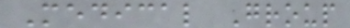Medical Group
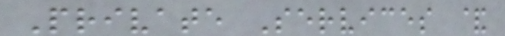Private Services &
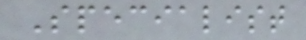Specialist
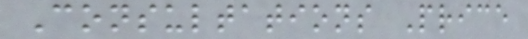Consultations Price
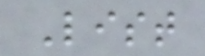List
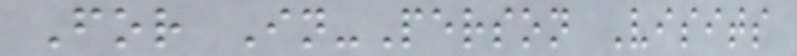For In-Person Visits
